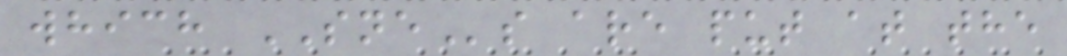which SNEs are put at the
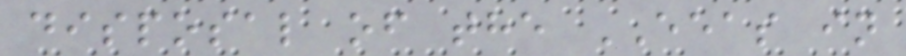disposal of the EEAS in
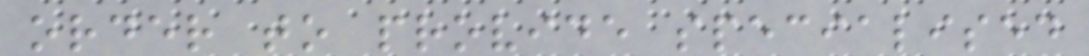order to provide specialised
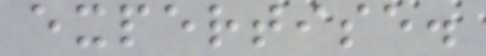expertise.
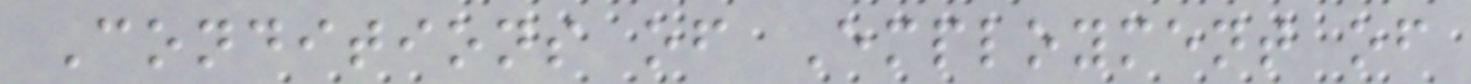Conditions of Employment of
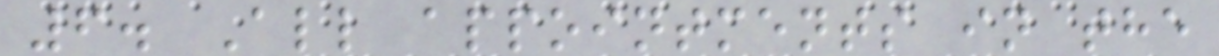6. All appointments in the
